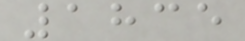1835
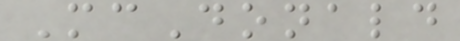McDonald
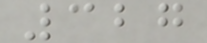327
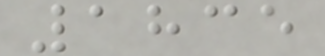1835
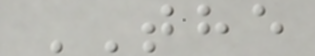THE
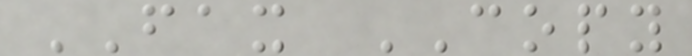FAX COPY
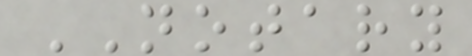NOTARY
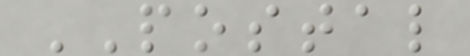POSTAL
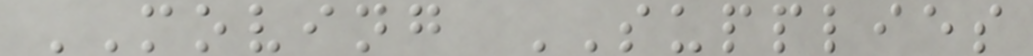MOVING SUPPLIES
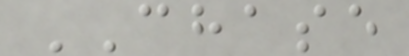CHASE
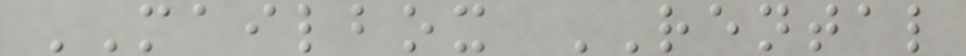MAILBOX RENTAL
